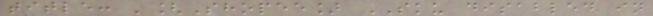title: '[Shopee] SKU disabled in
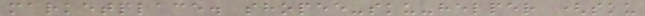marketplace. shopee-sku-helper (sku
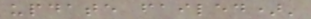update failed)'
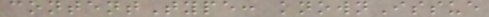contentType: knownIssue
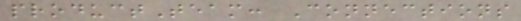productTeam: Connections
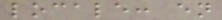locale: en
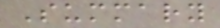Summary
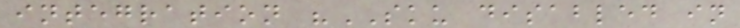integration "SKU disabled in
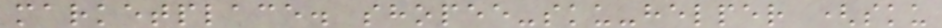marketplace. shopee-sku-helper (sku
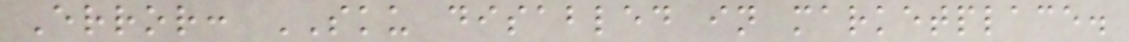Error: SKU disabled in marketplace.
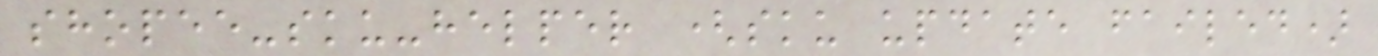shopee-sku-helper (sku update failed)
